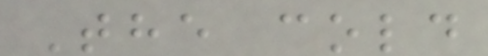The cold
